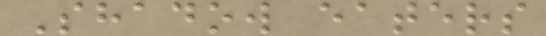Shadow eaters
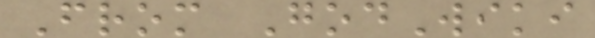From GodWiki
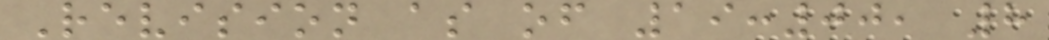Revision as of 19:00, 8
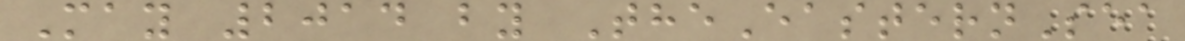May 2014 by TheEasternSea
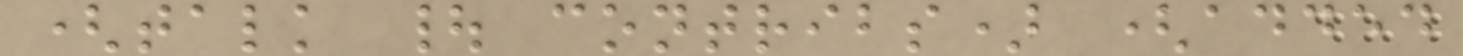(talk | contribs) (added
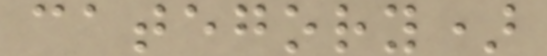category)
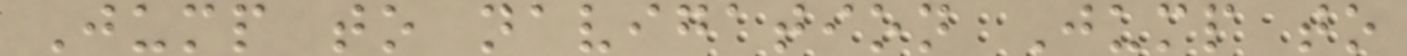Jump to navigation Jump to
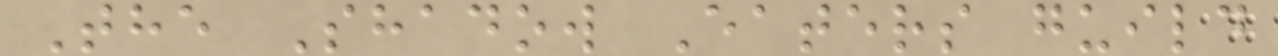The Shadow Eaters guild
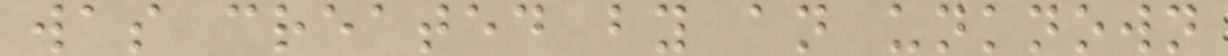was created by an unknown
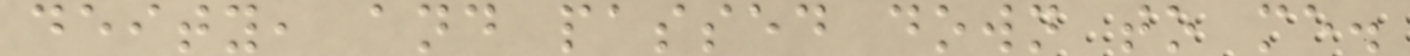deity, and passed down to me.
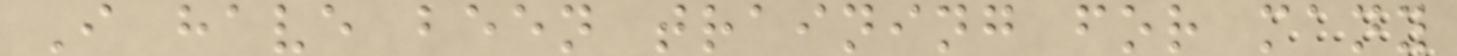I have been training for many
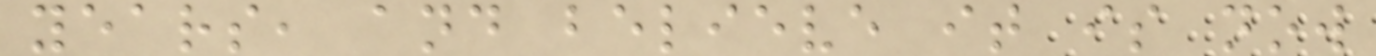years, and believe it is now
